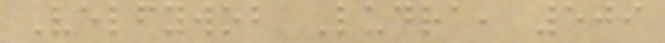Velfywob Ludra, 509
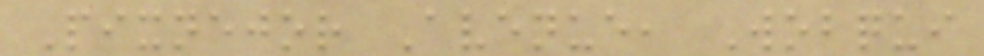Pixnejor Avenue, Wobqui
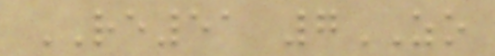RE51 7ZO
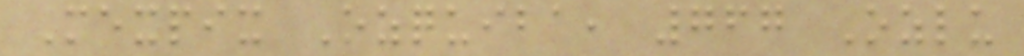Mexpix Ozquiba, 767 Ozlu
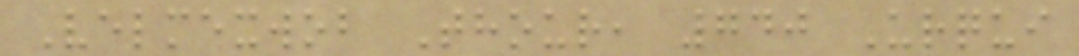Velmexwob Thour, 740 Urqui
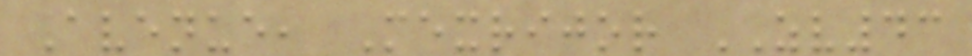Avenue, Mexrijor ZV43
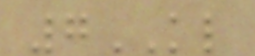7KL
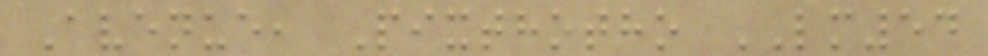Avenue, Pixthotho LM54
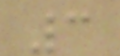3
